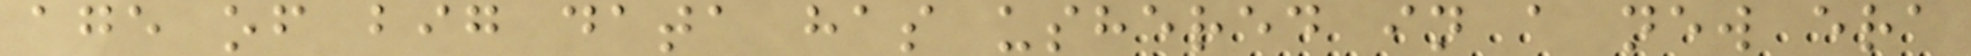age of big data has ushered in a new era
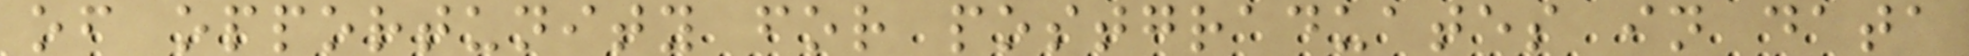of opportunity for postgraduates in data
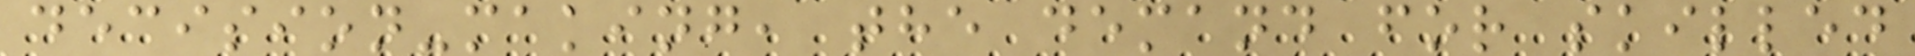decision-making, the demand for skilled
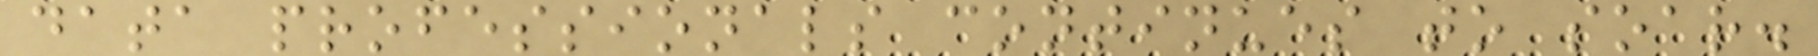data professionals continues to soar.
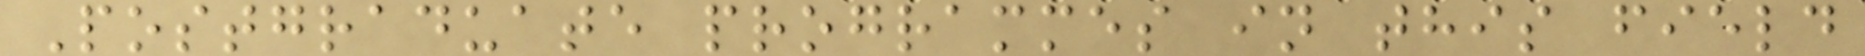Postgraduate programmes in this field
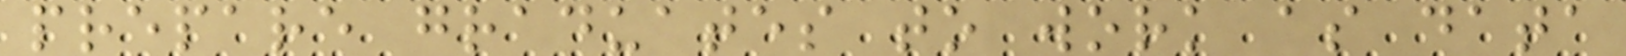prepare graduates to work as data
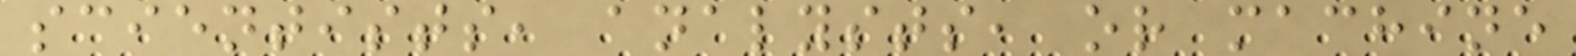scientists, analysts, or machine
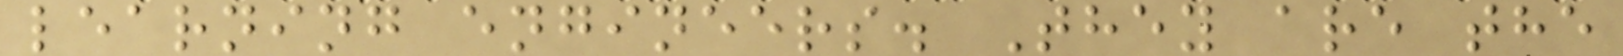learning engineers. They are the
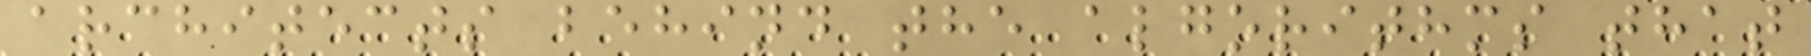architects behind the algorithms that
